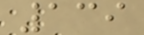139
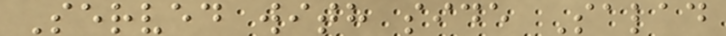Served with side Salad
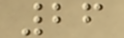26
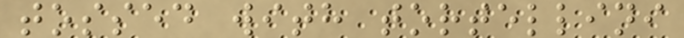tossed with tortellini
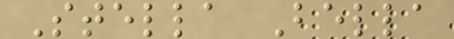Stella Bella
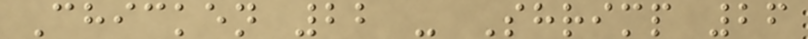Chicken 22 - Shrimp 26
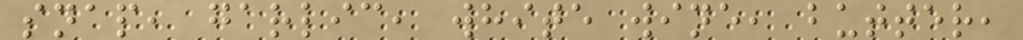snap, garlic, white wine, butter,
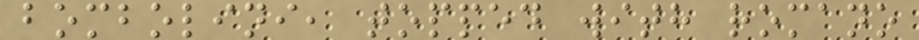bombolini, topped with romano
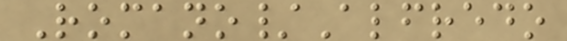Romano/Alfredo
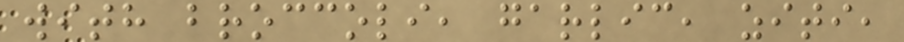with broccoli, garlic, ziti,
